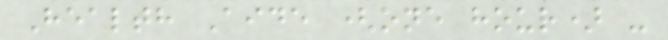Health Aide (one hour) -
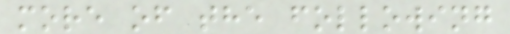more of the following
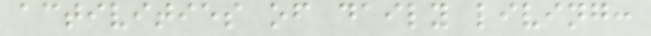activities of daily living:
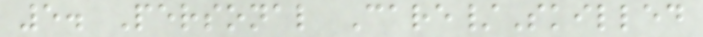5. Personal Care/Skilled
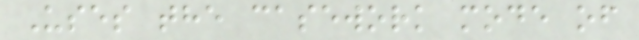Uses the casework mode of
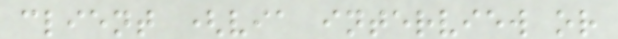client (via interview or
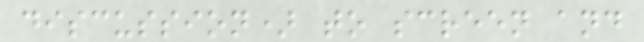discussion) to screen and
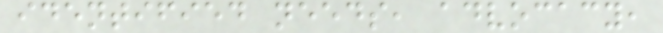identified needs, advocacy,
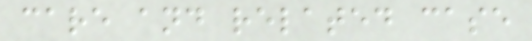care and related case
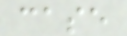case
